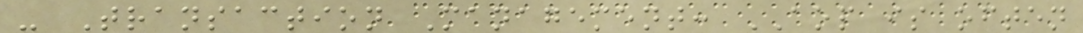- Transaction Management: AOP is often
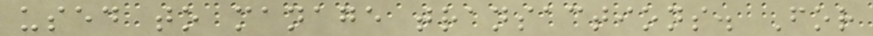used to manage transactions. For
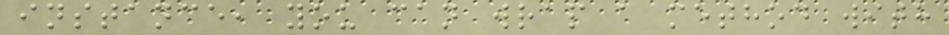instance, you can wrap a method with
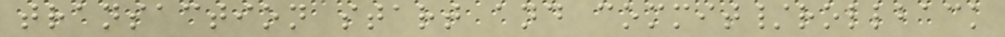transaction start and commit/rollback
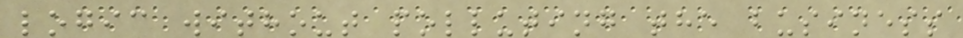logic without polluting the business
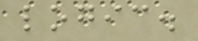logic.
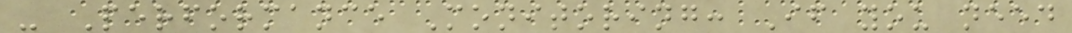- Performance Monitoring: If you need
